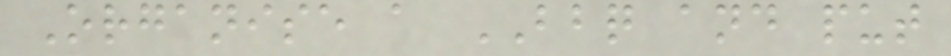Organise a BBQ and put
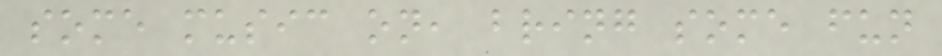some music on, bring some fun
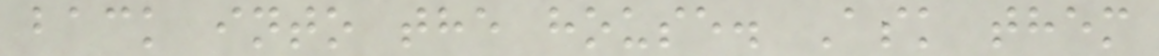back into the house. Ask them
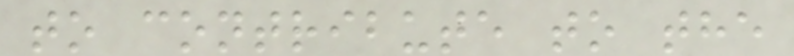to contribute to the
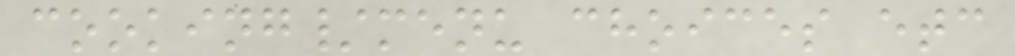cooking/menu choices etc
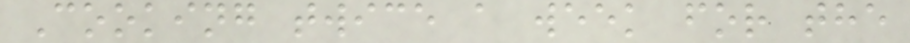Cooking twice a week for the
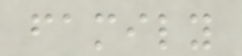family
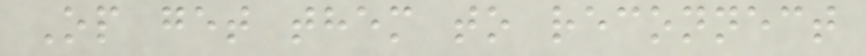Op get them to reconnect
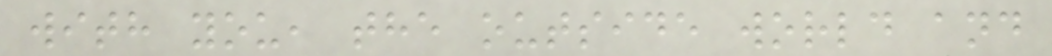with you, the outside world and
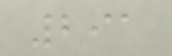291
